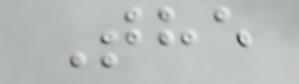The
